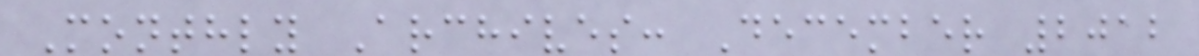Monthly Archives: December 2012
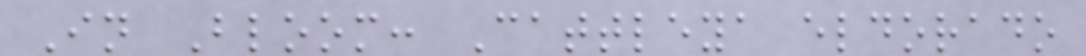In Bloom: Cattleya eldorado
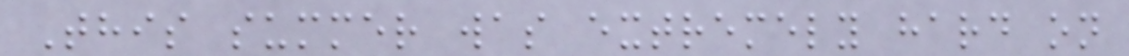This summer was extremely hard on
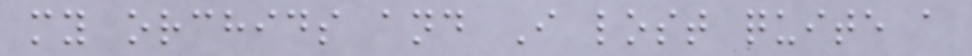my orchids and I lost quite a
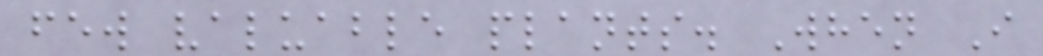few valuable plants. When I
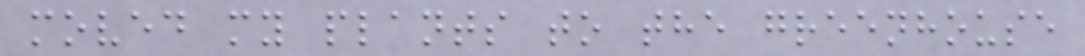moved my plants to the greenhouse
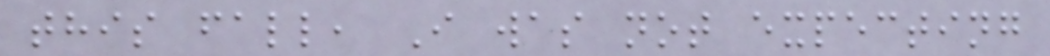this fall, I was not expecting
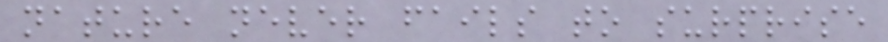nature never fails to surprise
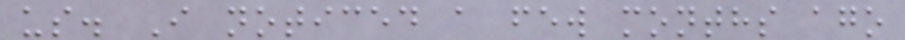us. I noticed a few months ago
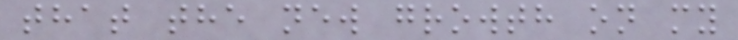that the new growth on my
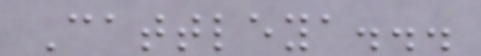Cattleya...
